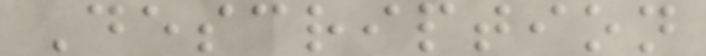Description
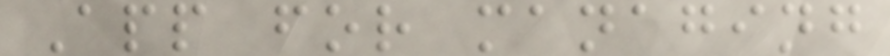App for managing
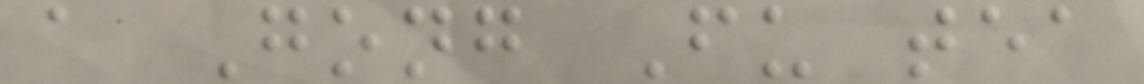a Gong Fu tea
